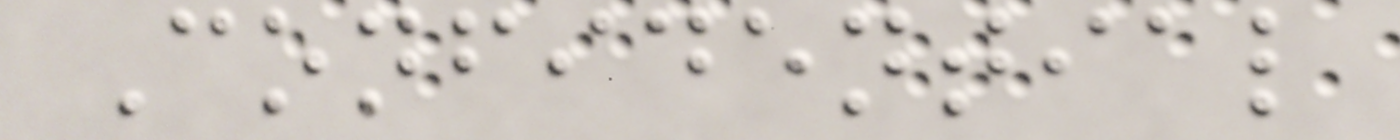Confidential
